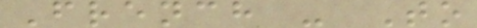French - To
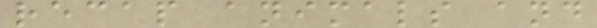recap animals and
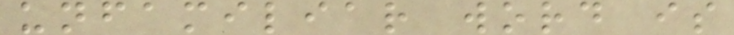unfamiliar word is
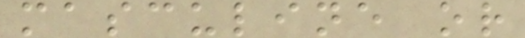masculine or
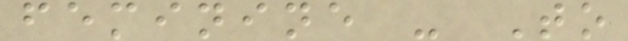feminine - To
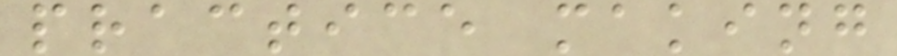practice making
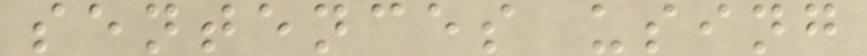sentences using
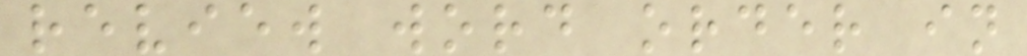review word order in
